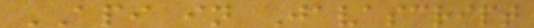API in Javascript
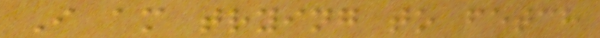I am trying to fetch
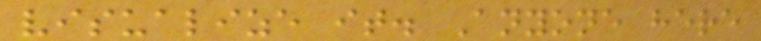visualize it. Anyone here
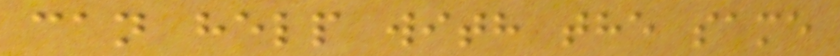can help with the same
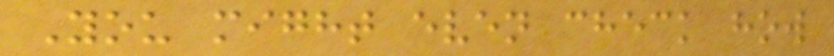You might even check how
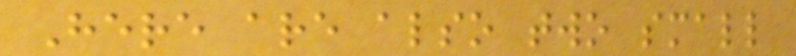Here are also two small
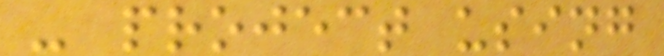- project using
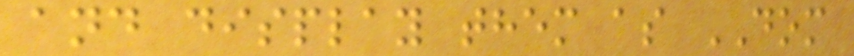and display them as DOM
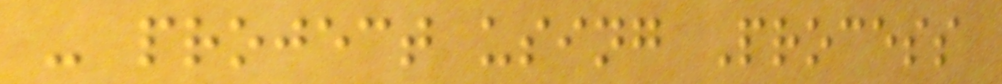- project using Process
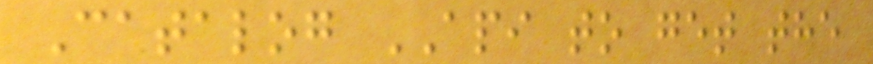Catalog API to get the
